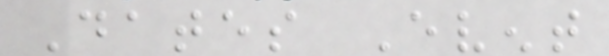Dates Event
